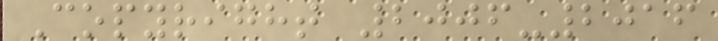Copyright 2006-2016
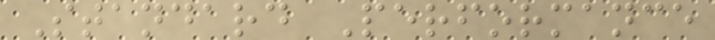Standard Performance
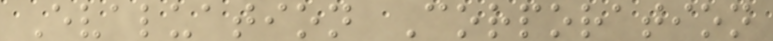Evaluation Corporation
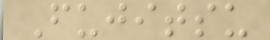Fujitsu
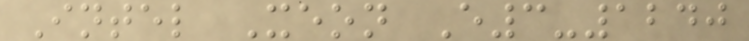Intel Xeon E3-1240
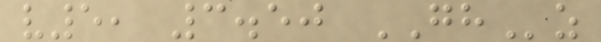v5, 3.50 GHz
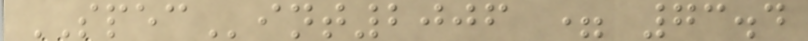SPECint2006 = 73.4
